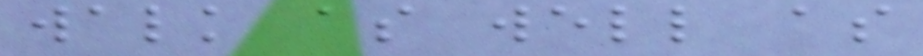walk as well as
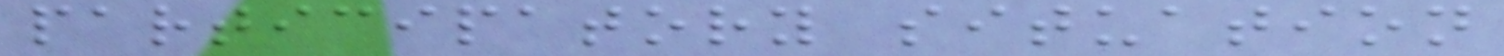participatory situation
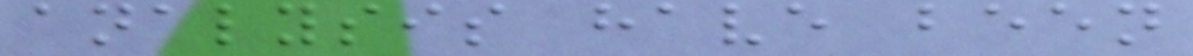analysis have been
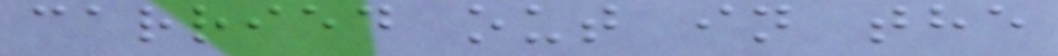carried out in the
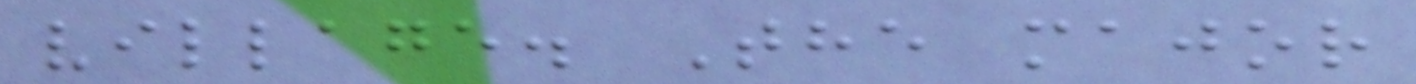village. The major
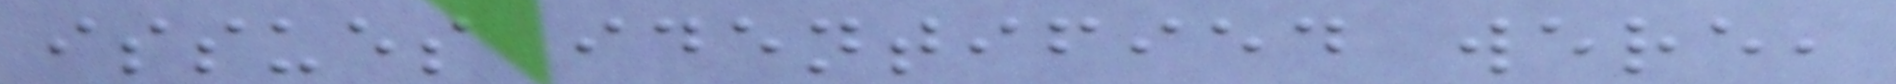issues identified were,
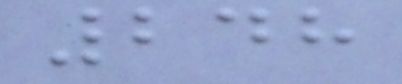248
